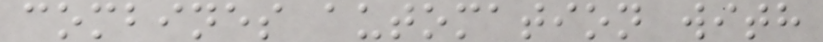combines automation with
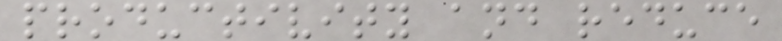productivity and reduce
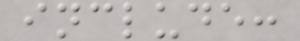include:
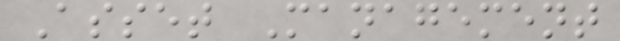Asset Management
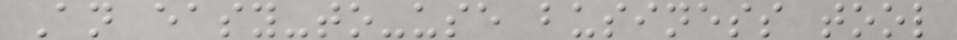An easy-to-use business tool
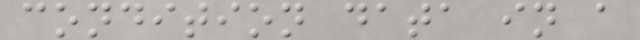condition data in a
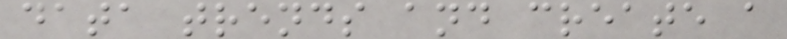data trends and create a
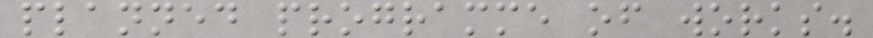planned programme of works.
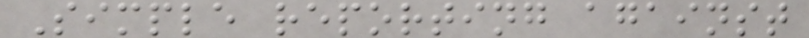Simple reporting against
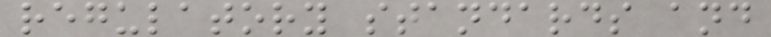regulatory standards and
